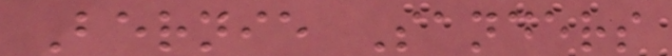Bernie Sanders
